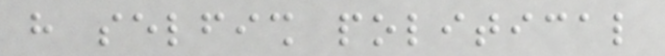have selfish political
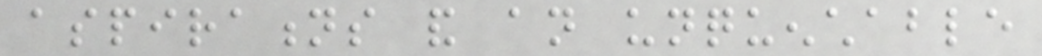aspirations and an unquenchable
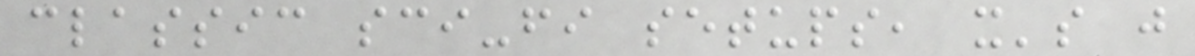classic sci-fi setups, it's just
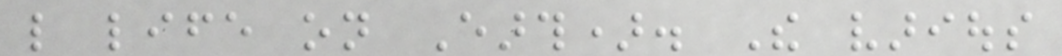like life on Earth). The various
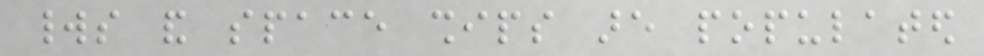worlds and space ships are populated
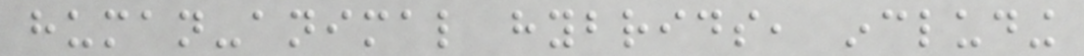human-animal hybrids, including
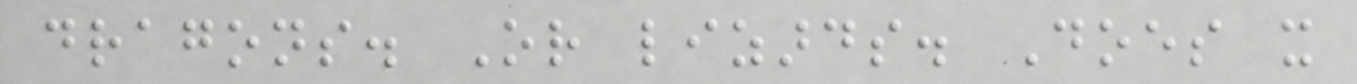dragons. Or lizards. Does it
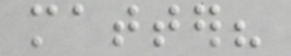matter?
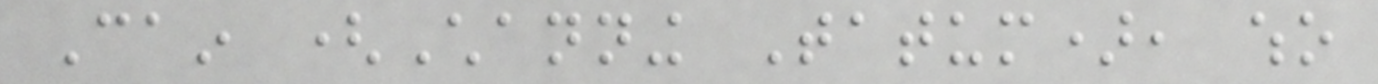Cain (Channing Tatum), who
